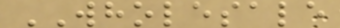WHOLESALE
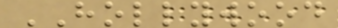HOLLYWOOD
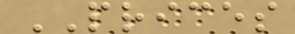PRICES
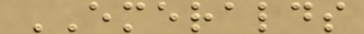EMERALDS
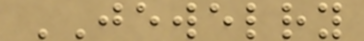JEWELRY
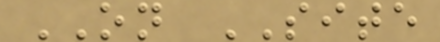ON SITE
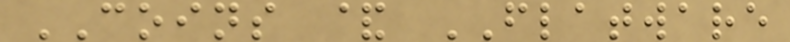COINS & FLATWARE
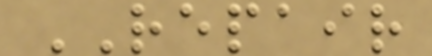REPAIR
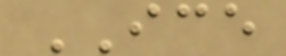ICE
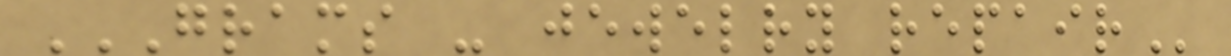GRAMS - JEWELRY REPAIR
